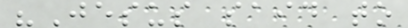"Jesus said to
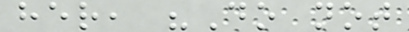her, "Do not
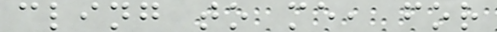cling to me, for
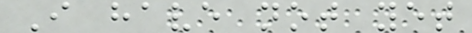I have not yet
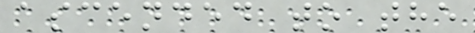ascended to the
